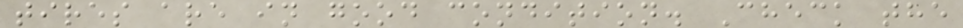tires are in good condition. Check the
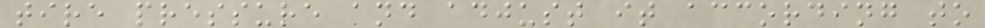tire pressure and adjust it according to
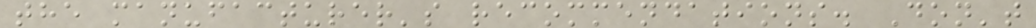the manufacturer's recommendations. Don't
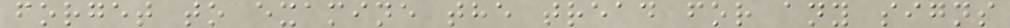forget to examine the tread for any signs
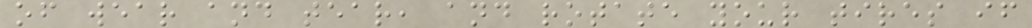of wear and tear, and rotate your tires if
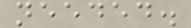needed.
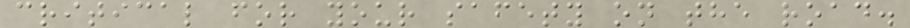critical for your safety on the road.
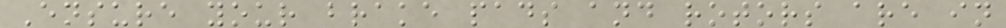Ensure your brake pads and rotors are in
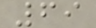69
